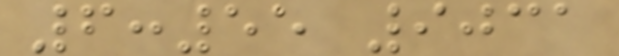6:55 9031
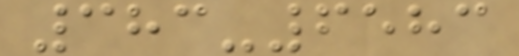383-6583
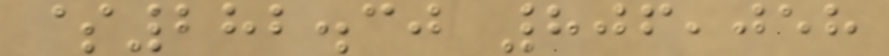$282.30 806,058
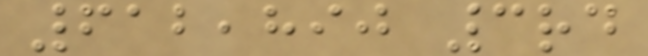612,890 3rd
